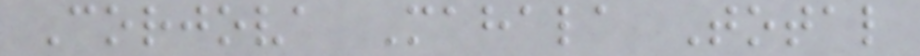Corjova Mahala Total
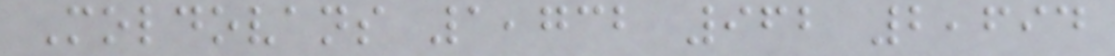Moldovans 1,732 962 2,694
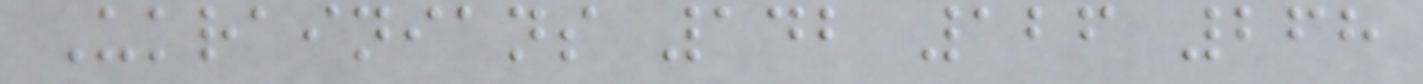Ukrainians 142 126 268
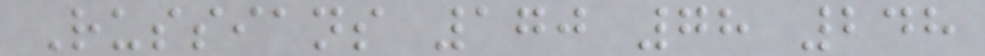Russians 170 78 248
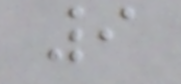9
